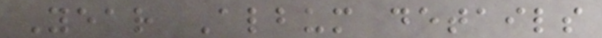Year Album details
